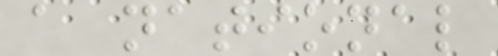a national
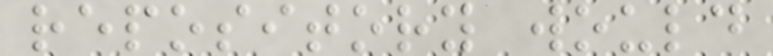repository would
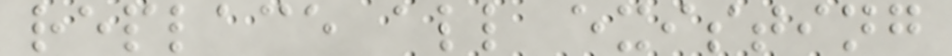replace all existing
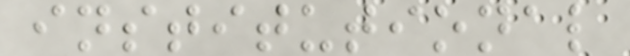institutional
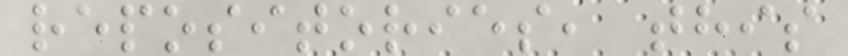repositories, this
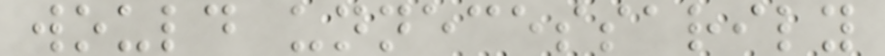would unnecessarily
